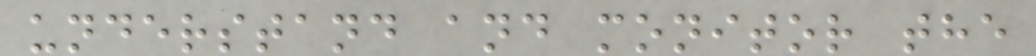understand and monitor the
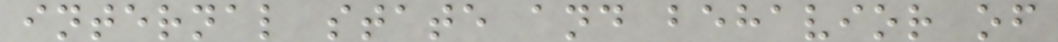internal state and behavior of
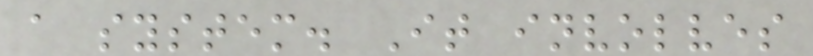a system. It involves
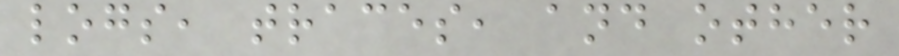logs, traces, and other
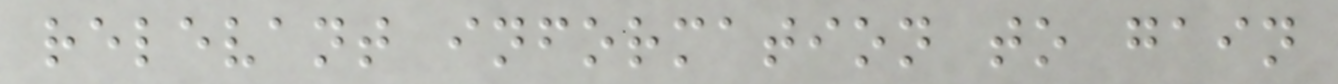relevant information to gain
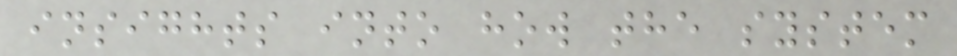insights into how the system
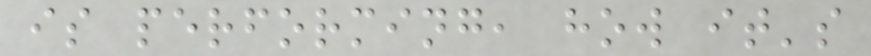is performing, how it's
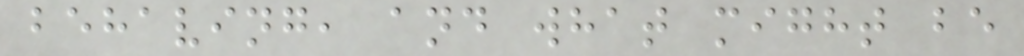behaving, and what might be
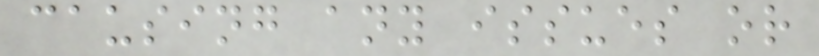causing any issues or
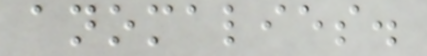anomalies.
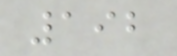192
